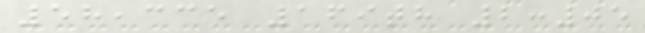58,335 169th 2:05
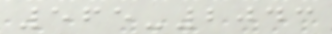565-2043
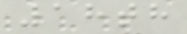18th
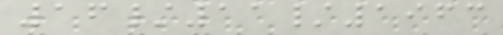16/11/1963
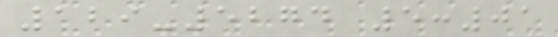129-5274 5:01
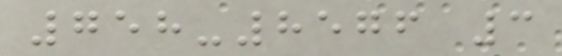758-8576 3
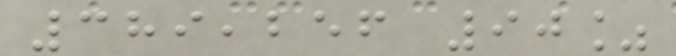389,256 90%
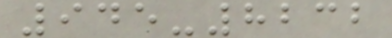945-8232
